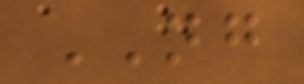NG
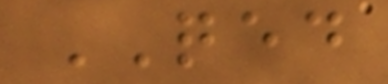QED
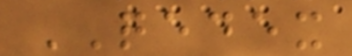QEDEX
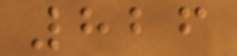826
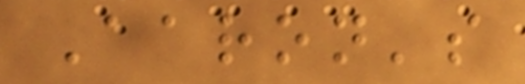Aaron's
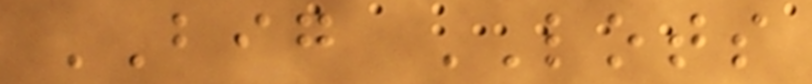BIG LOTS
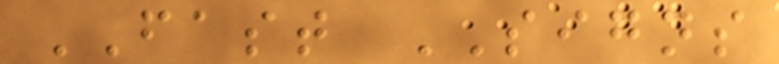FAST SIGNS
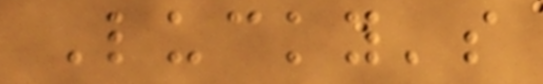Lucky's
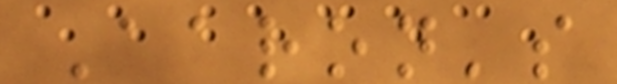Aaron's
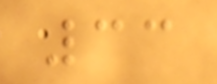33
